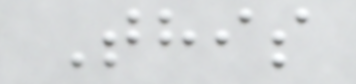This
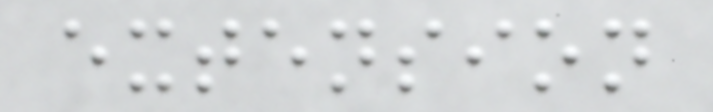extension
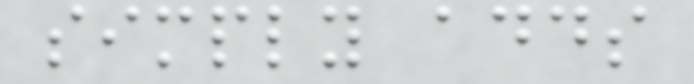simply adds
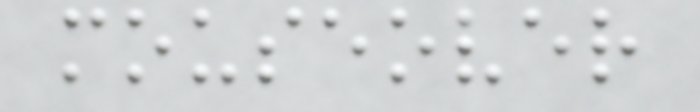mouseover
